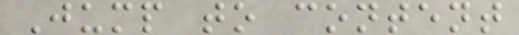Jump to content
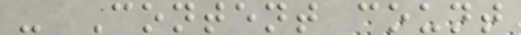- Content count
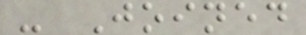- Joined
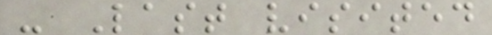- Last visited
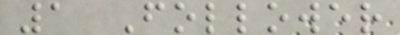1 Follower
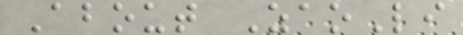About ZaoLi
